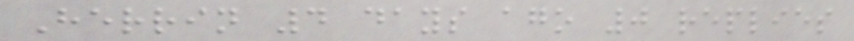Herrin 4 days ago 0 replies
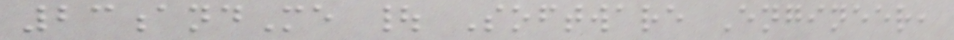23andMe | Software Engineer,
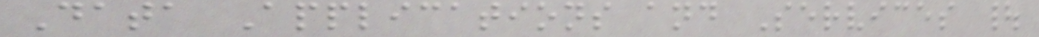Data Applications and Services |
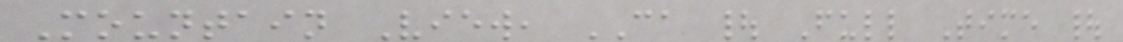Mountain View, CA | Full Time |
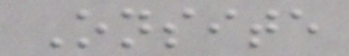Onsite
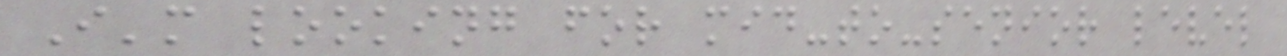I'm looking for mid-to-senior level
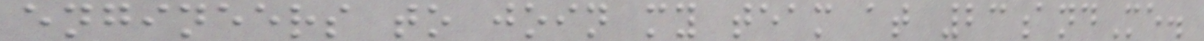engineers to join my team at 23andMe.
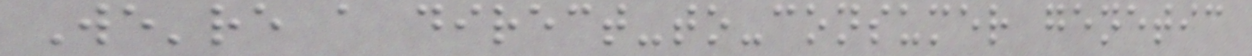We're a direct-to-consumer genetic
